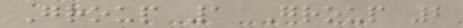Group 1 Group 2
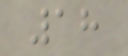18
